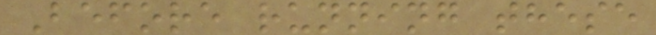Before running these
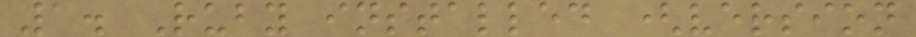1. Ruby installed (version
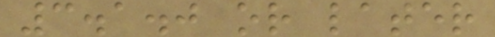3.1.0 or later
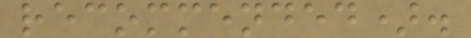recommended).
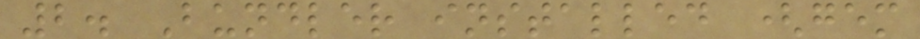2. Bundler installed (gem
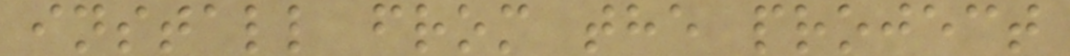install from the project
